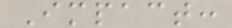Impact:
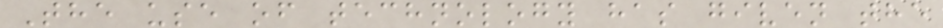The use of technology has given the
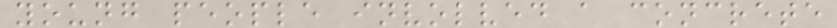young people involved a concrete
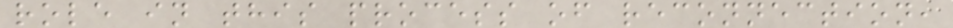role in this process of reconnection,
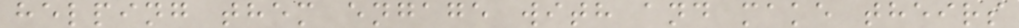helping them engage with and make theirs
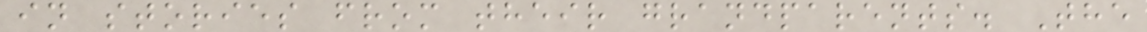in stories from their grandparents. The
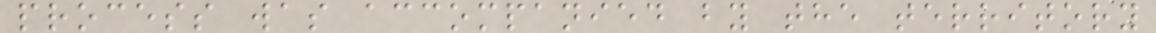process was accompanied by the territory
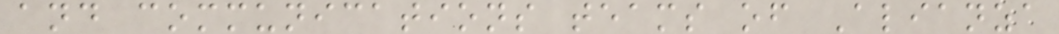and communications teams of Alianza
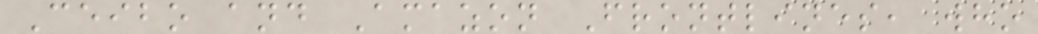Ceibo and Amazon Frontlines, who
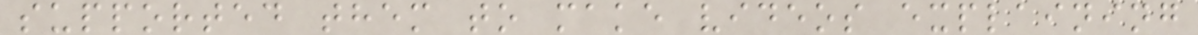supported them to make videos explaining
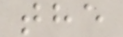the
